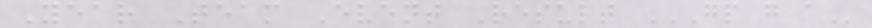Year Team Event Result GP G A
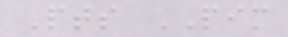Pts PIM
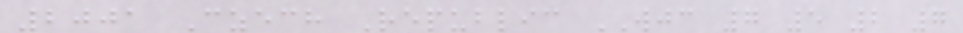2001 Czech Republic WJC 7 5 2 7
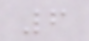6
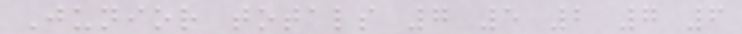Junior totals 7 5 2 7 6
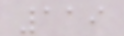119
